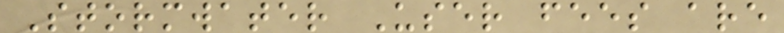Stormwater User fees are
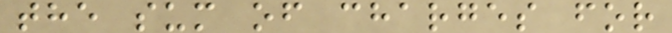the sum of charges for
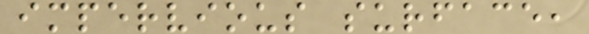impervious surface,
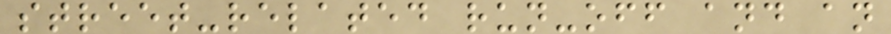street-related run-off and an
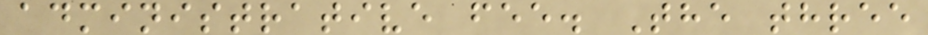administrative fee. The three
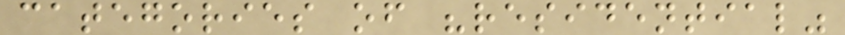categories of "residential"
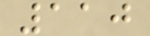110
